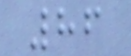86
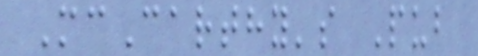McCarthy's Pub
